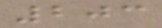203
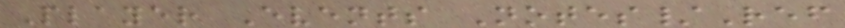Player Events Notes/Ref
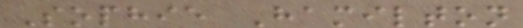Sophie Hamilton
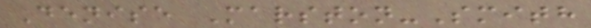Denise Marston-Smith
